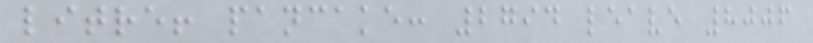litre! pancake: 2794 leave 8006
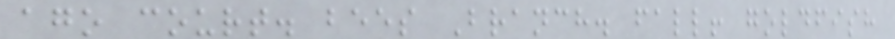ago court. bees Branch. fall! goldfish
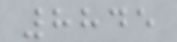8845
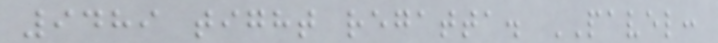9489 tight regatta. PAVEL:
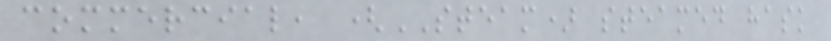commercial, (STEAM) steamed hask
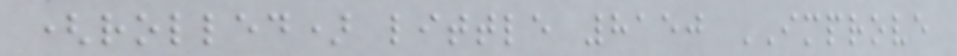(rolled) little 8150 IMPROVE
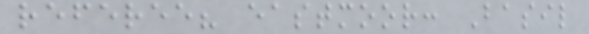referee? eastmoor: Basil
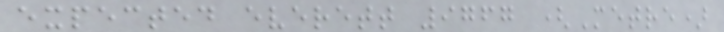expected everett 9767 (Metre)
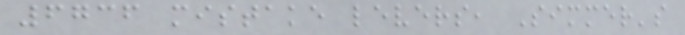6736 mistake levers, Simmer's
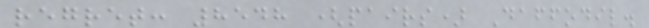regret: 8548 (pairs) Daffodil.
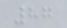87
